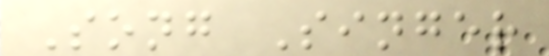Song Singer
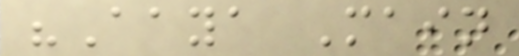"Aaya Main
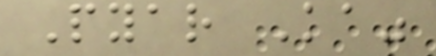Pyar Ka"
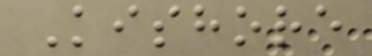Kishore
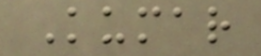Kumar
